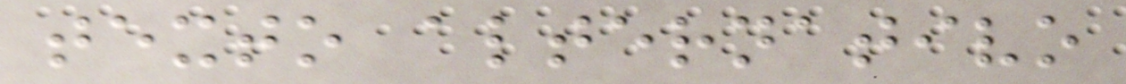texto alternativo
